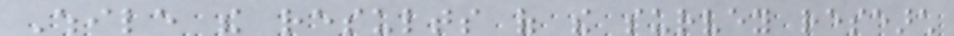While the results of the survey research
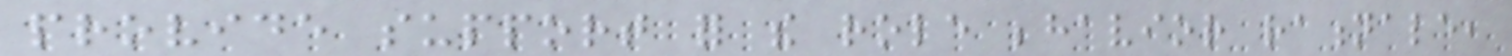provide support for the role behavior rationale,
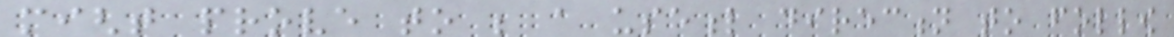might prove to be a useful direction to follow
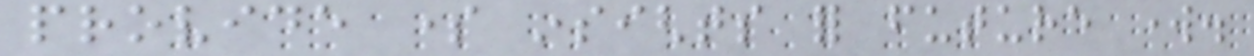provide some insights for future work.
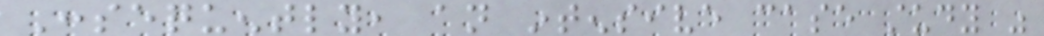Consequently, an intensive case study was
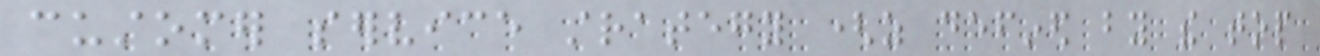customer service strategy (as defined by the top
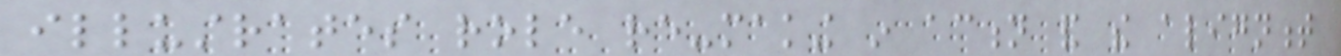illustrates role re-making in action and the alignment
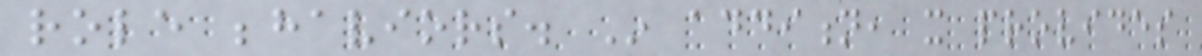role behaviors. In addition, it provides
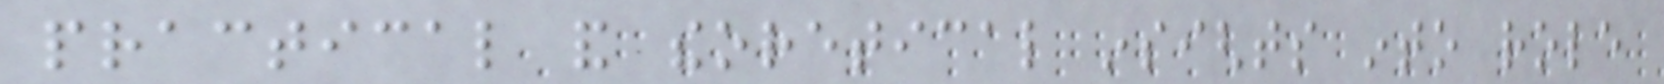practical and theoretical insights into role
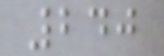240
